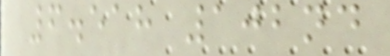6.518 102nd
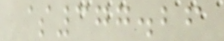$377.26
